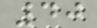40
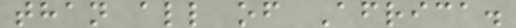than all of Africa.
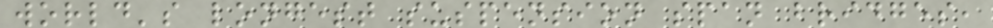world's longest suspension span bridges,
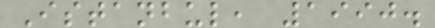Istanbul, 1990.
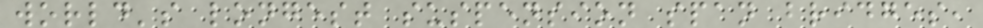world's longest suspension span bridges,
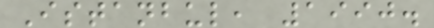Istanbul, 1990.
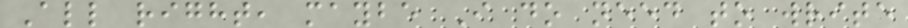All right, maybe I do need to write
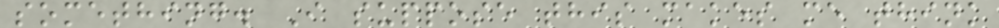something. I suppose this makes me think
